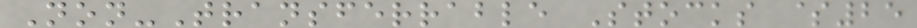Non-Transferrable Stocks $25
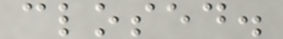closed.
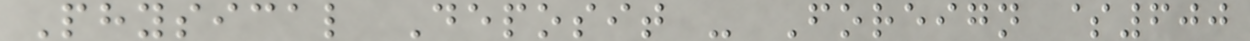Physical Deposit - Foreign $600
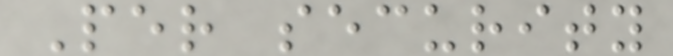Per security
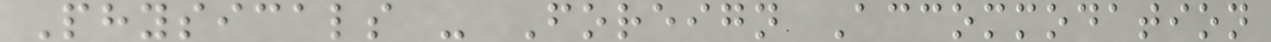Physicals - Foreign Accommodation
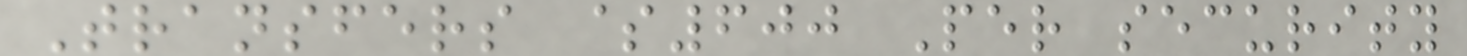Transfers $600 Per security
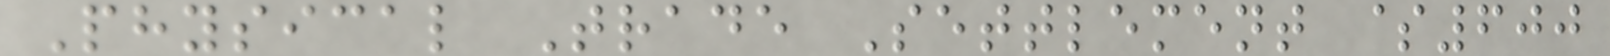Physical Trade Settlement $600
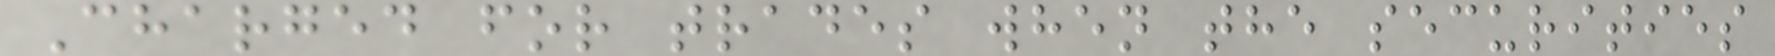Charged for trades when the securities
